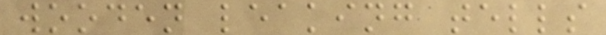wooden leaking tells
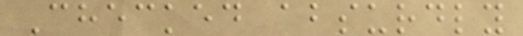Checked absurdly
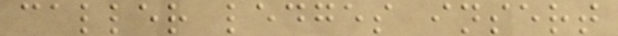caller ledges insert
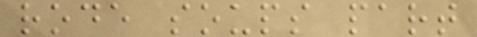rode soups part
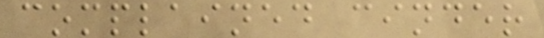complained cinder
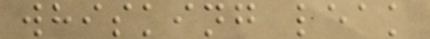whisking leak
